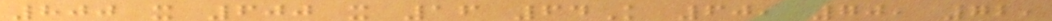800 x 600 x 16 64K 60, 70, 72,
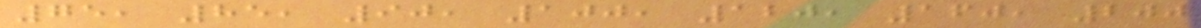75, 85, 90, 100, 120, 160, 200
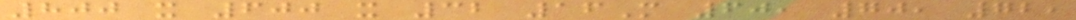800 x 600 x 32 16M 60, 70, 72,
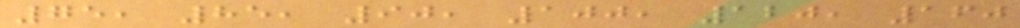75, 85, 90, 100, 120, 160
